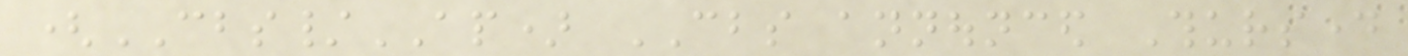(CBS/AP) CBS announced Thursday
